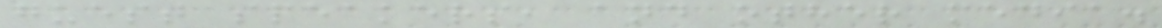guest speakers, and other media.
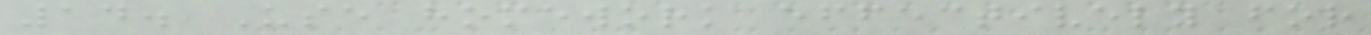14. Use homework effectively for
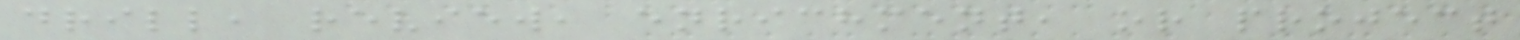drill, review, enrichment, or project
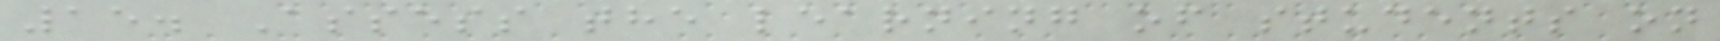15. Assess the learning of students on
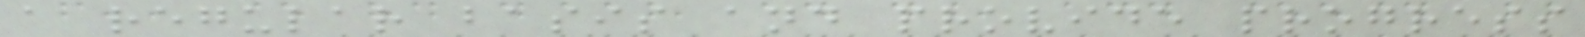a regular basis and provide progress
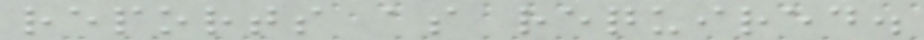reports as required.
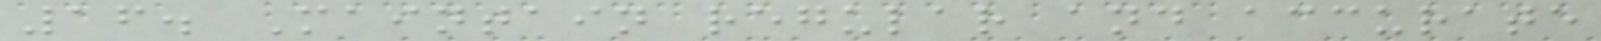16. Maintain regular and accurate
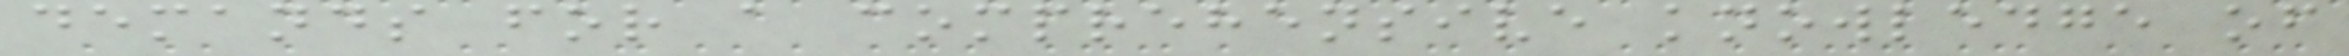demands for a comprehensive knowledge of
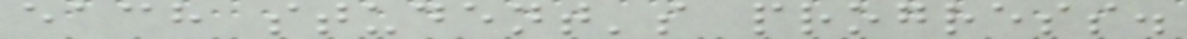each student's progress.
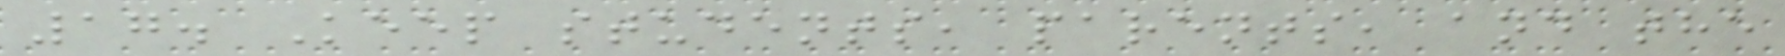17. Keep students, parents, and the
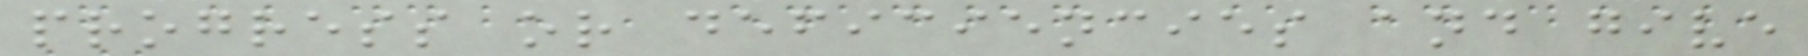progress or deficiencies and give
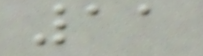11
